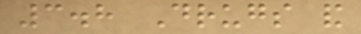3.8 Drugs and
